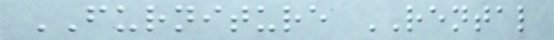FURNITURE RENTAL
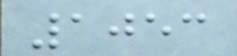1053
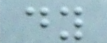dy
